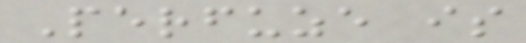Perfuze is
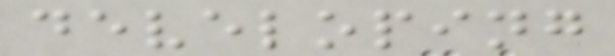developing
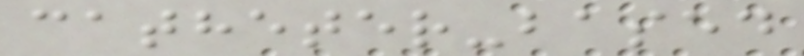catheter-based
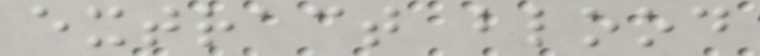extract blood
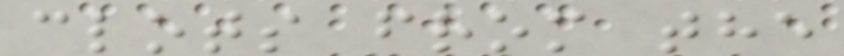clots from the
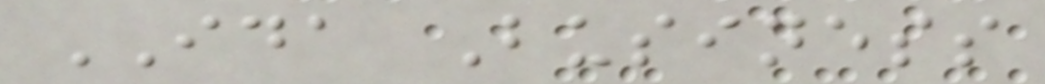IDA Business
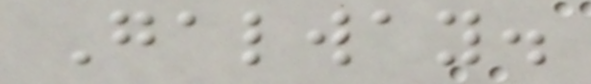Galway.
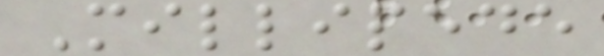Millipede
